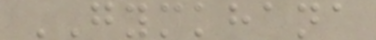GYMKHANA
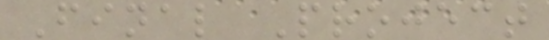Final Project
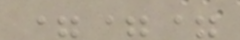===
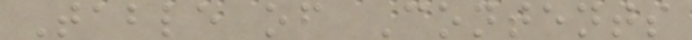Table of Contents
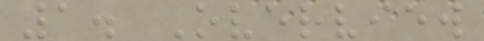1. Overview
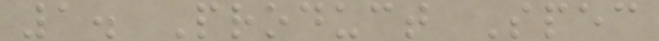1. Product Spec
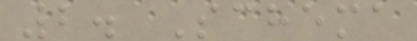2. Schema
